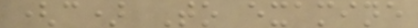(c) To examine
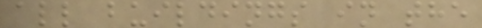all buildings in the
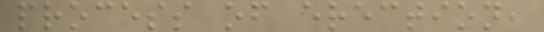process of erection,
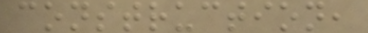construction,
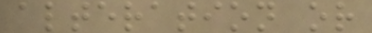alteration or
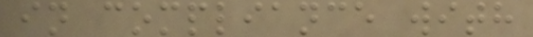in compliance with
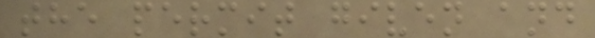the permit given and
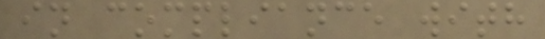in compliance with
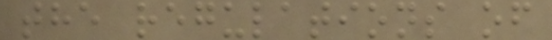the regulations of
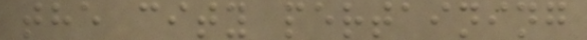the city pertaining
